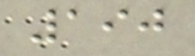190
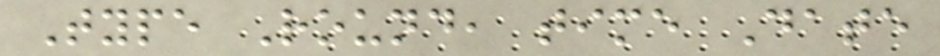Type Round, time Date
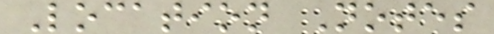Location Notes
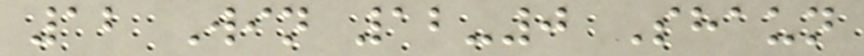12 Win 12-0 Shaun
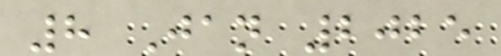8 Jan 2025
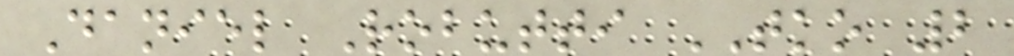Daniel Robutti TKO 2
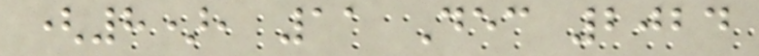(8), 11 Dec 2024
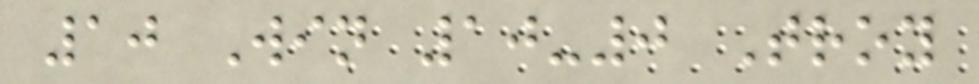10 Win 10-0 Troy
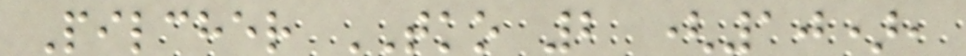Pilcher TKO 2 (10),
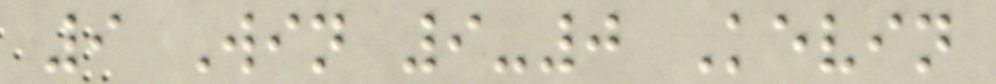9 Win 9-0 Kevin
